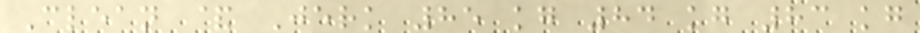Clean & Jerk 85 kg 84 kg 83 kg
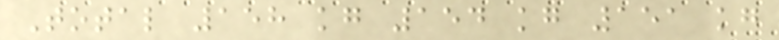Total 158 kg 154 kg 151 kg
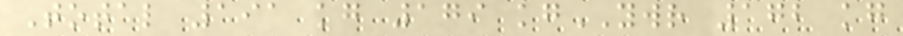Total 191 kg 179 kgYWR 172 kg
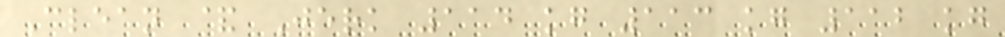Clean & Jerk 114 kg 113 kg 112 kg
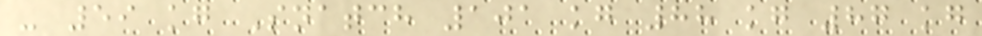- 59 kg Snatch 101 kg 88 kg 87 kg
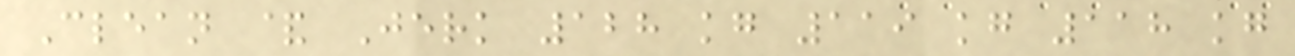Clean & Jerk 128 kg 119 kg 118 kg
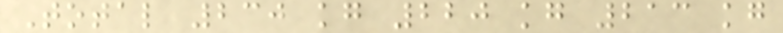Total 230 kg 220 kg 213 kg
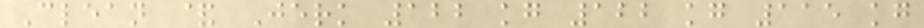Clean & Jerk 122 kg 122 kg 115 kg
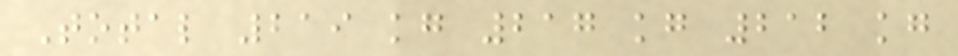Total 219 kg 217 kg 212 kg
